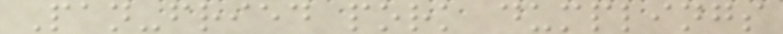Pan-fried pork dumplings
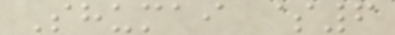Shumai $6
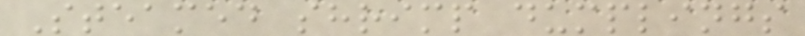Steamed shrimp dumplings
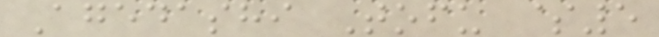Agedashi Tofu $5
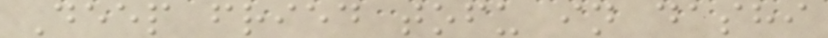Deep fried tofu in dashi
